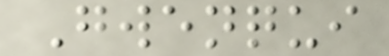Gwenqui
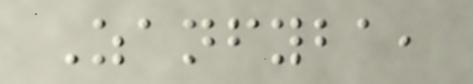Zanfyba,
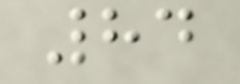84
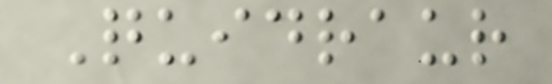Quidraur
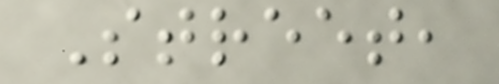Street,
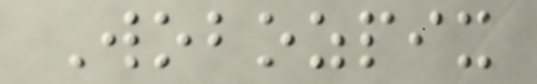Wobozpix
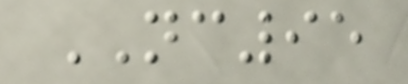NC95
